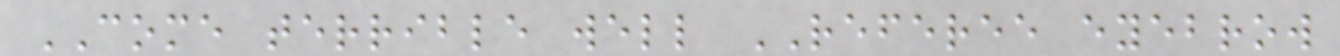COME terrible well REFEREE eyebrow
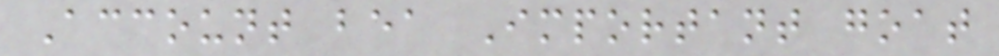Account bea Important goat
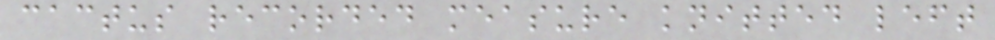cactus recorded measure knitted left
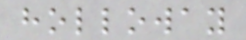holloway
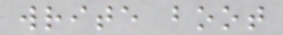write boot
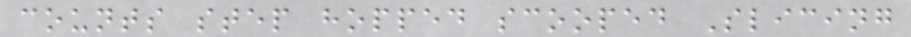counts step hopped scooped Slicing
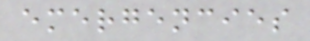emergencies
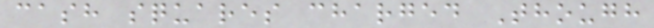cash squares charged Though
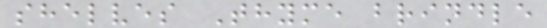shelves Thyme brindle
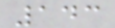143
